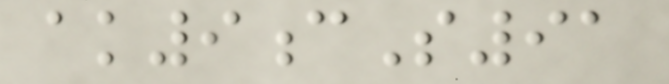ak9cS91
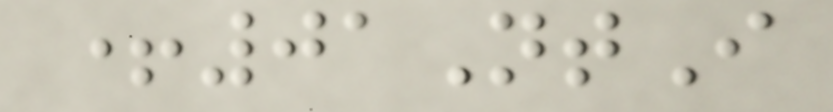+01NtI
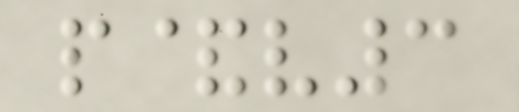p&v3
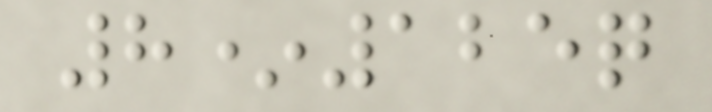8*125q
